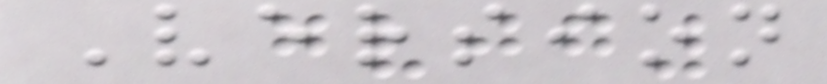Version
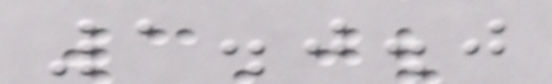1.0.0
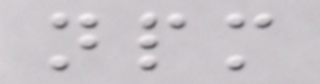npm
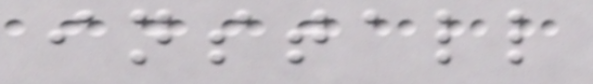install
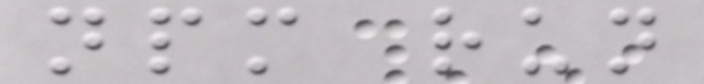npm run
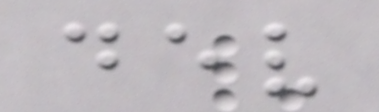dev
